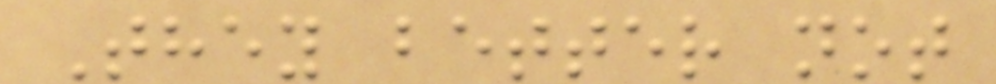They better not
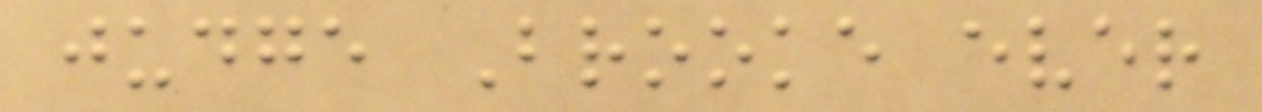judge Brooke ever
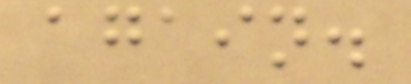again.
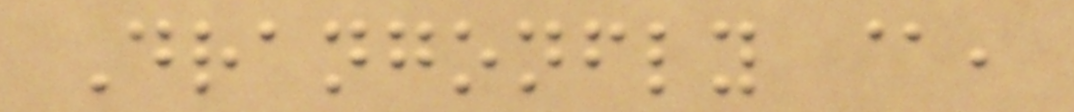Drangonfly @,
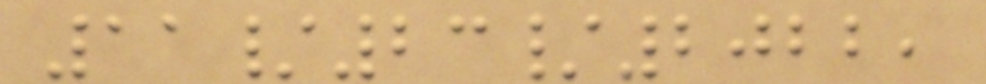11/23/2022,
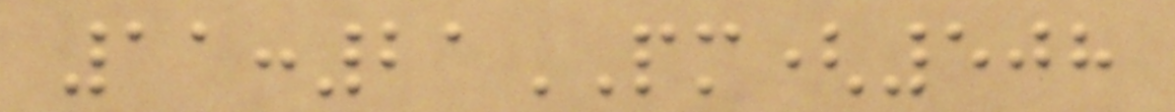11:21PM(508
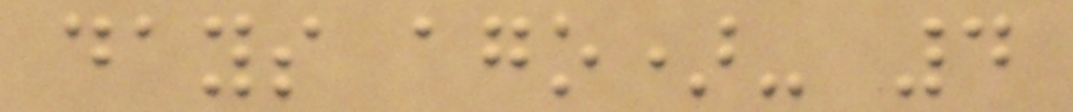days ago)- 4
